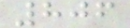806
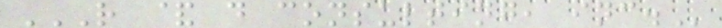R & D CONSULTING, INC.
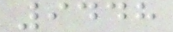9448
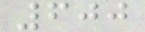600
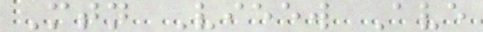Mtn Vieew Ave
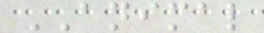ANIMAL
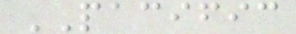PACIFIC
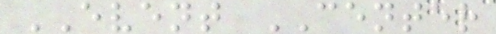EVENT CENTER
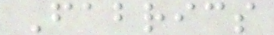Fabrics
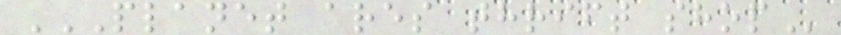PLANET ARES THRIFT SHOP
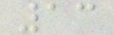13
